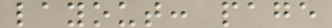layout: page
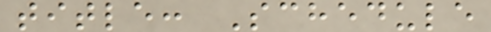title: Schedule
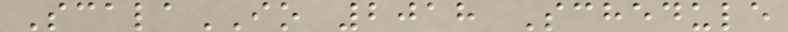ScalaIO 2018 Schedule
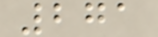271
